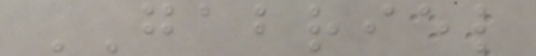GABRIEL
